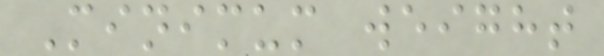Minimum weight
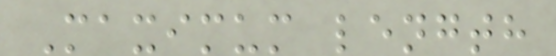Maximum length
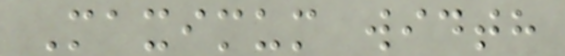Maximum width
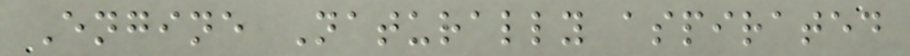Engine Naturally aspirated
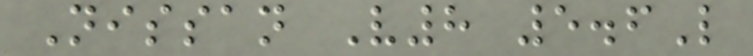Nissan V8 5.6L
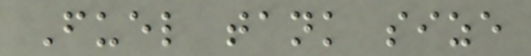Fuel tank size
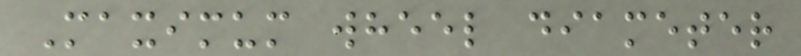Maximum wheel diameter
